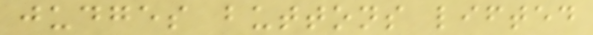judges buttons lifted
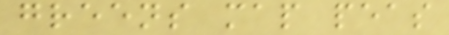greens map peas
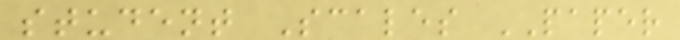student Scales PAPER
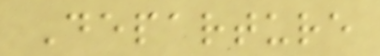Departure
